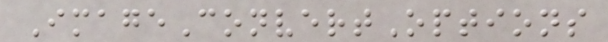ImageConvertOptions
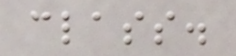class.
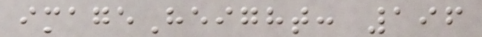imageHeight: 196
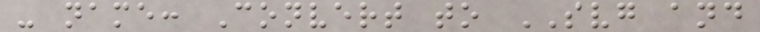- name: Convert to SVG and
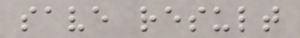save result
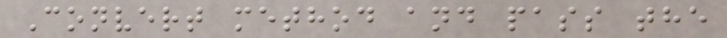Convert method and pass the
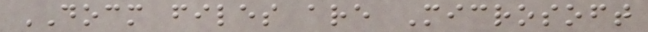DOCM files are Microsoft
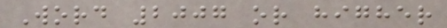Word 2007 or higher
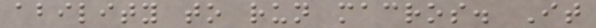ability to run macros. It
